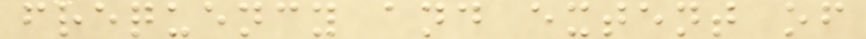frequency and extent of
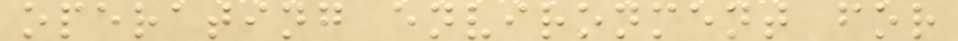operating environment for
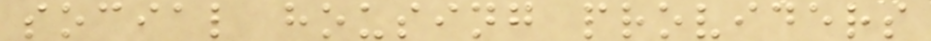social housing providers
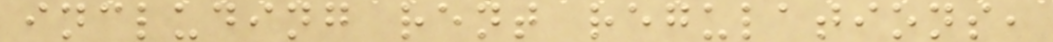including rent regulations,
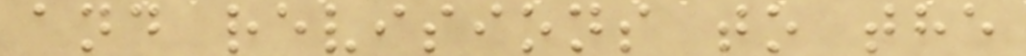and revisions to the
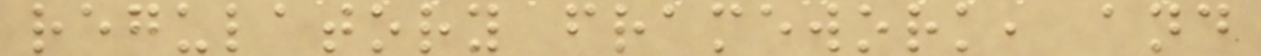regulatory framework, and
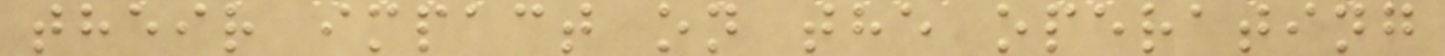their impact on the operating
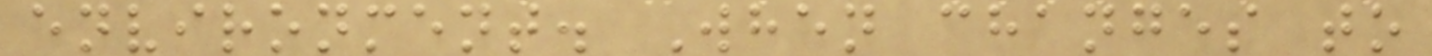environment. When changes to
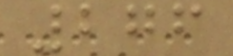276
